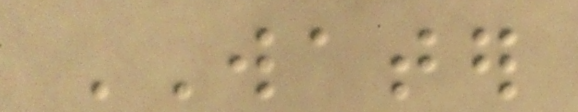WATER
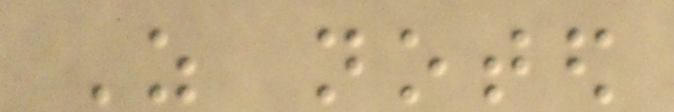As noted
